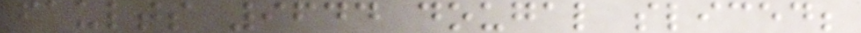faults 9644 dougal sliced;
